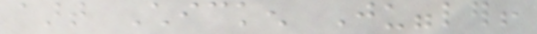aart Chicken Juggler!
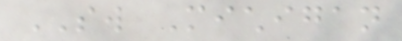SW Michigan
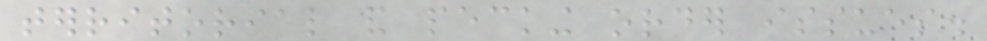territorial and pecking order issues.
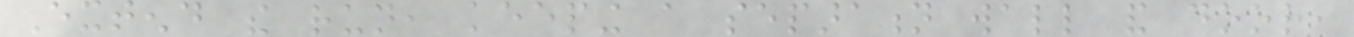Extend the run, keeping a separation wall and door,
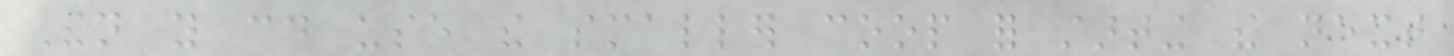Then you could use the smaller coop for starting the next
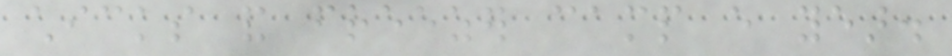chicks and freezer camp every year.
